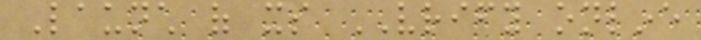Launch of its VRIFY online
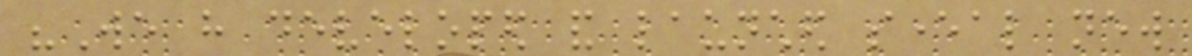"We have developed and launched several new
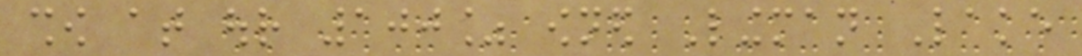show at our 100% owned Lingman Lake
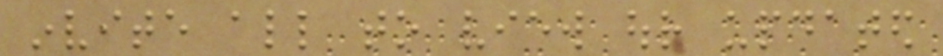invite all to view our updated
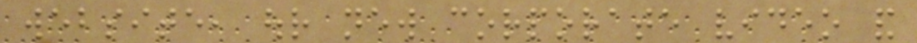website, our new corporate video and
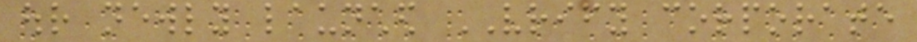our newly launched VRIFY corporate
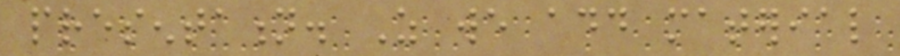presentation. As we add material
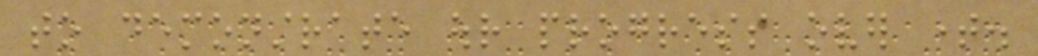to demonstrate our progress over time.
